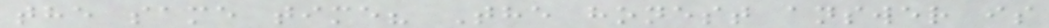the same time? The honest answer is
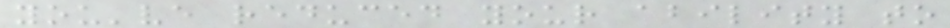you've reduced your ability to
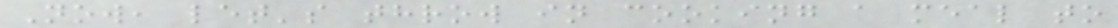Now, let's throw in cooking a meal to
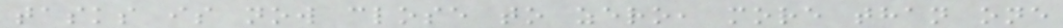tasks is now close to zero, more than one
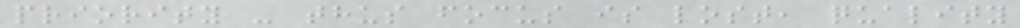priority - thus focus is lost, quality
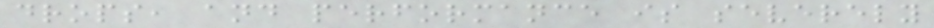drops, and performance is severely
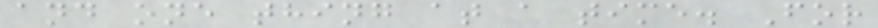and one thing at a time. For
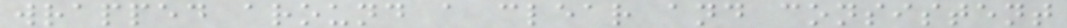wrapped around a clear and consistent
